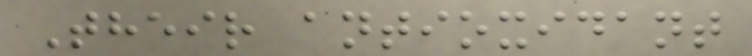Their antioxidant
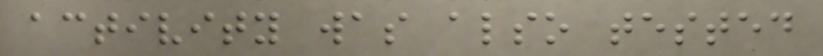activity was also tested
